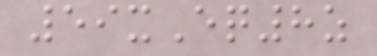59xEq8z
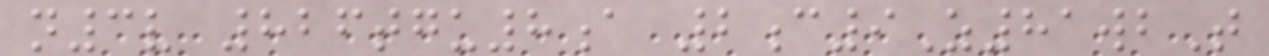n3v 826tgu8a 2c9Z81wbT
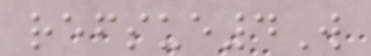refsue4W
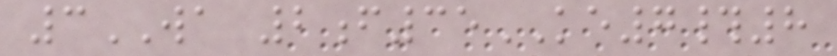3WA 2f35KE7#8
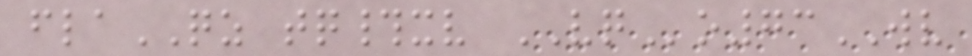flaQZ tq#xv VQo73WV
